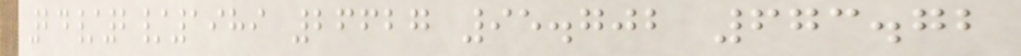24/2/1989 26627 95.702 673.72
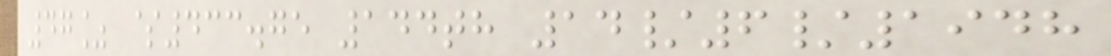47% $433.75 144th 14/6/1948
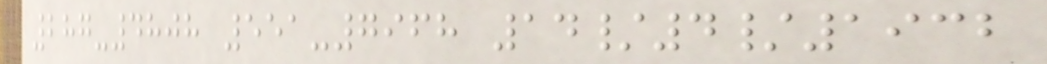287-4808 551-7968 14/4/1932
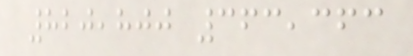820,800 363,363
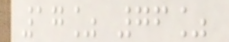17% 76%
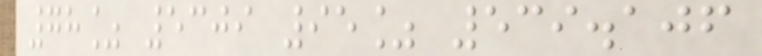78% 5309 95% 539.106
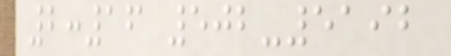2:16 502-5192
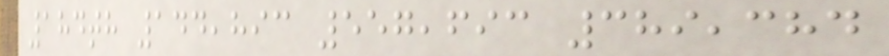184th 144,893 557,693 389,384
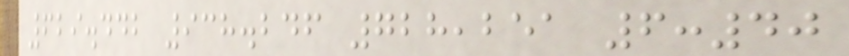629.442 938.246 728,251 6:40
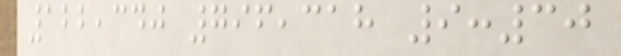122,340 796,318 9:30
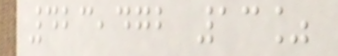423,472 13%
